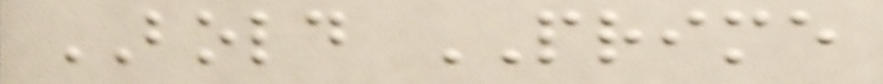BOLD PRIME
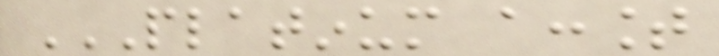PLATINUM ACCOUNT
